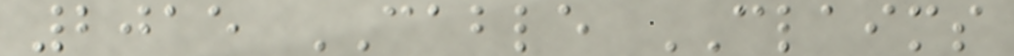2015 CABLE CLAIMS
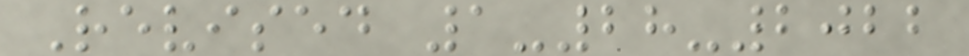Revised 1-28-2022
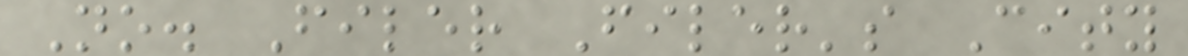No. Filer Filer's City
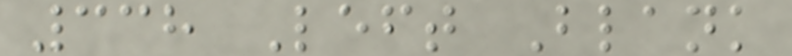338 Left Blank
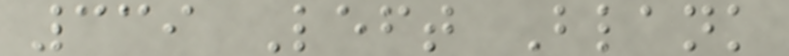339 Left Blank
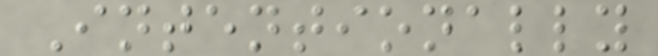Intentionally
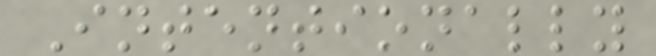Intentionally
